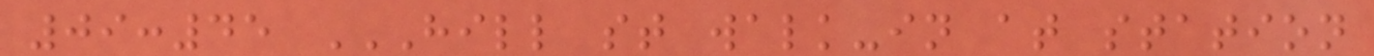09:45 HILL ST WALK-IN AT STATION
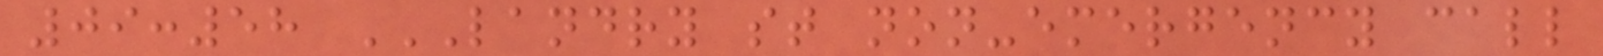09:58 LANDRY ST NON-EMERGENCY CALL
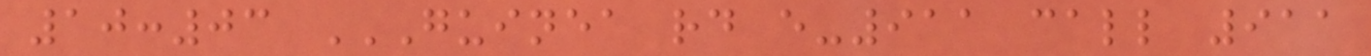10:03 GUINEA RD E-911 CALL 911
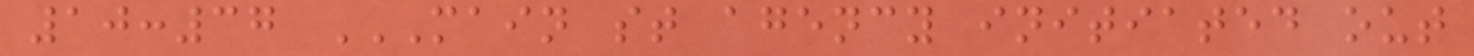10:37 MAIN ST AGENCY INITIATED OUT
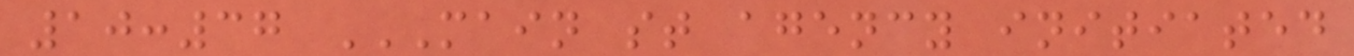10:37 MAIN ST AGENCY INITIATED
